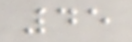45
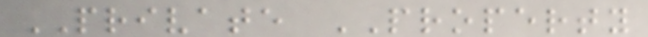PRIVATE PROPERTY
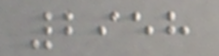2958
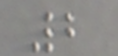2
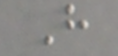H
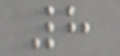8
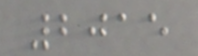2015
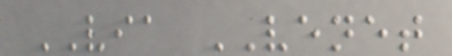VIA VENET
